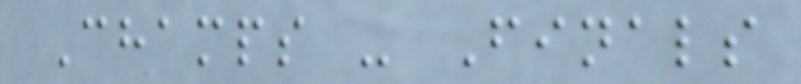Champs - Finals
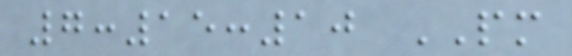7:15:10 PM
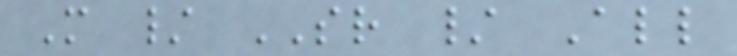M / SR / All
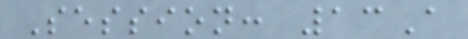Session: 13A
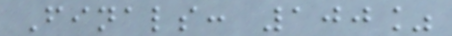Finals: 100%
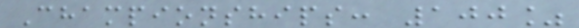Championships: 100%
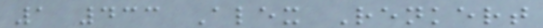1 433 Alex Renkert
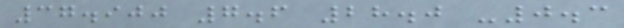37.900 7.6 28.0 -0.3
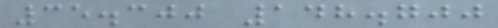35.300 148.700
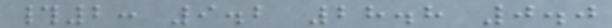#2: 9.2 28.8 0.0
